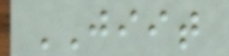JIIT
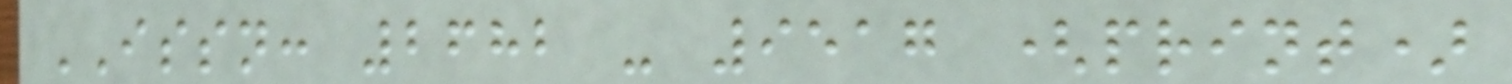ISSN: 2682 - 9517 (print)
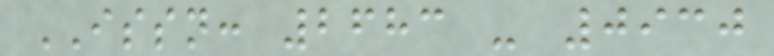ISSN: 2683 - 0930
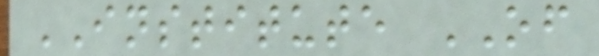INSTITUTE OF
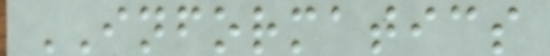INFORMATICS
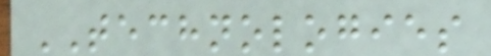TECHNOLOGIES
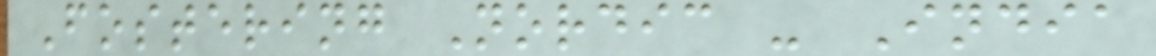Fostering Nordic - India
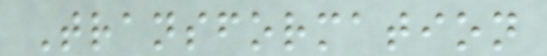Transformation
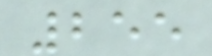255
